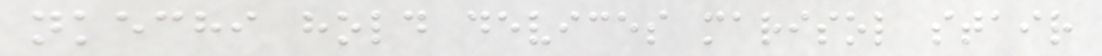nkechi hold devices marisol stair
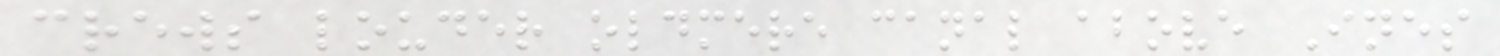crews louder oldmere canal above Ines
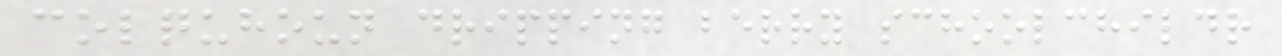colquhoun dripping berry schoolchildr
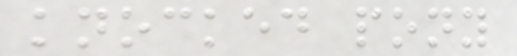knocked pony
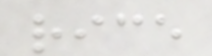rice
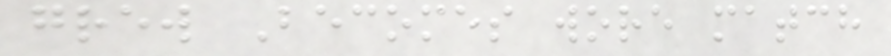grew Becomes wore match
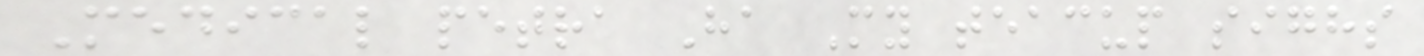Medical petra Ha My teacup sighs
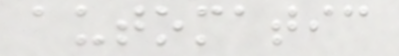automatic
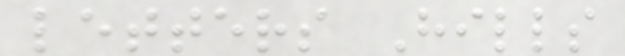letters Hills
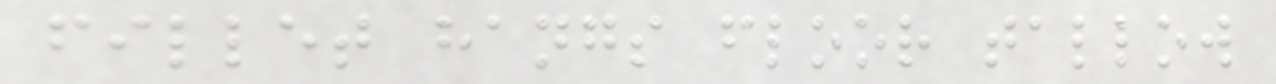fillet hangs floor tallow
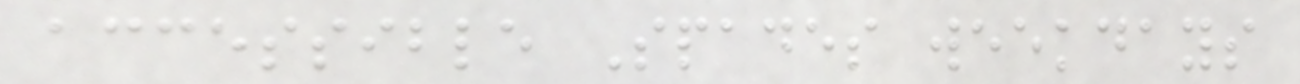accessible Spades weekdays
